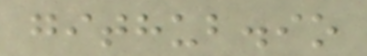github.io
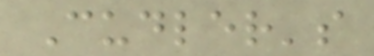Cudler's
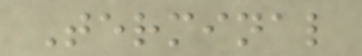Terminal
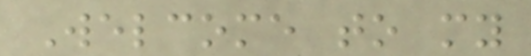Welcome to my
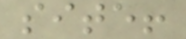site!
